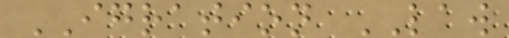IGRATION LAW
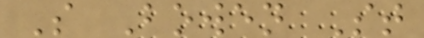S Bowen St
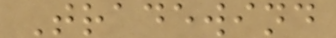Tradewind
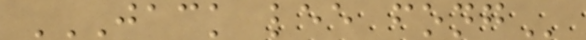JACK LEE FONG
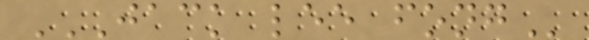JACK LEE FONG
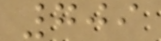709
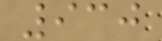930
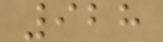928
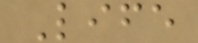Life
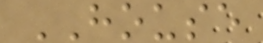HOUSE
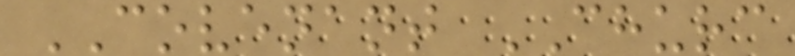COVENANT CHURC
